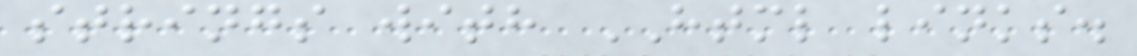strings with HTML links.
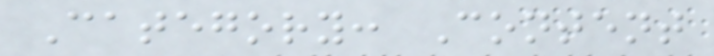Category: Content
